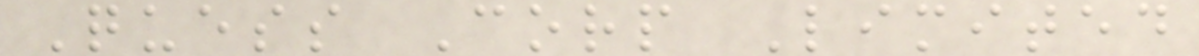Quess Corp Limited
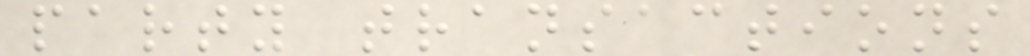party transactions
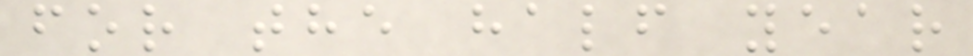for the half year
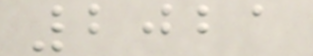2021
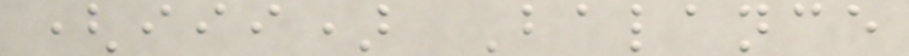(iii) Balance
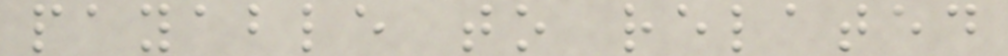payable to related
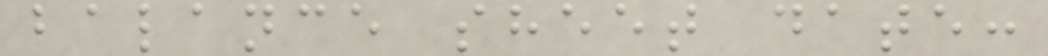balance sheet date:
